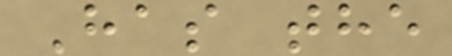Has the
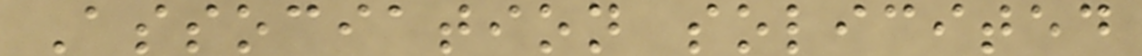Association solicited
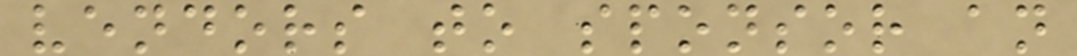vendors to sponsor an
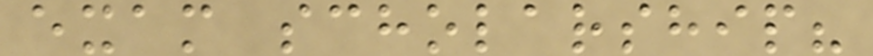exam scholarship?
